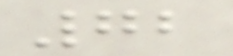72
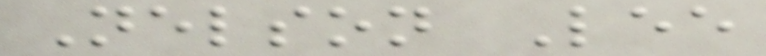Nelson Lee
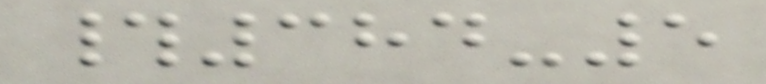#384-5
